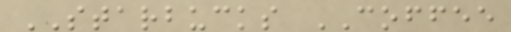STARBUCKS COFFEE
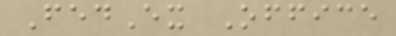FedEx Office
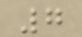7
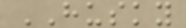HUSKY
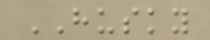HUSKY
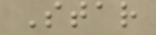Star
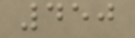450
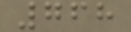768
